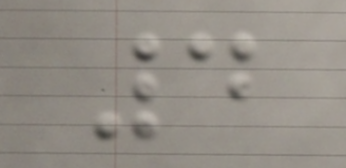4
